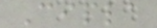Cipla
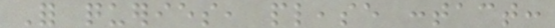For queries, please contact:
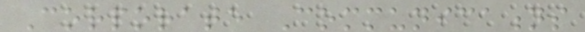Corporate Communications
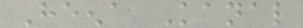Heena Kanal
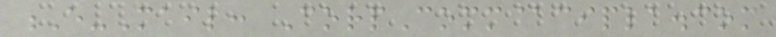E-Mail: CorpComm@cipla.com
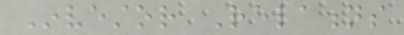Investor Relations
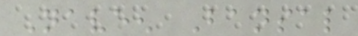Naveen Bansal
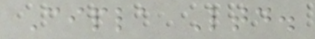Cipla Ltd.
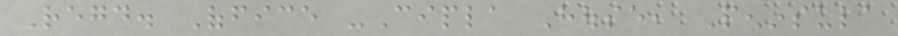Regd. Office -Cipla House, Peninsula
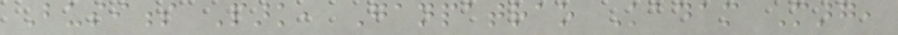Business Park, Ganpatrao Kadam Marg,
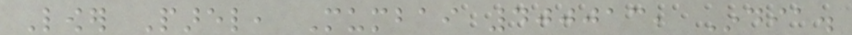Lower Parel, Mumbai 400013, India.
